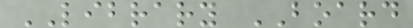LIBRARY BOARD
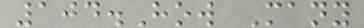104.How Many
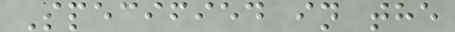Specified in the
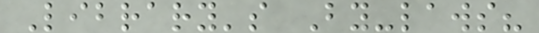Library's By-laws?
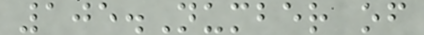105.Number of
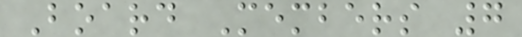Board Members 7
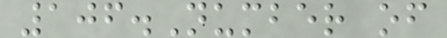106.Number of
